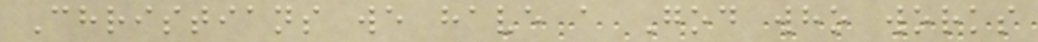Christians we have a God who works
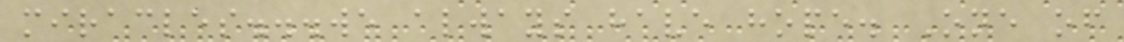miracles...we always have hope. One of
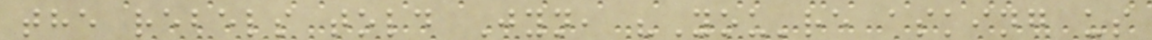the rebels told Jyn, "You're asking us
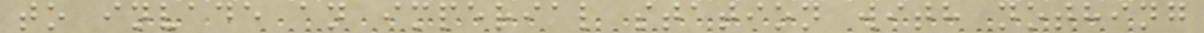to invade an imperial station with nothing
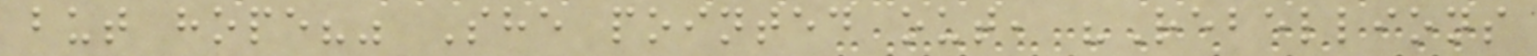but hope?" She pointed out, "Rebellions
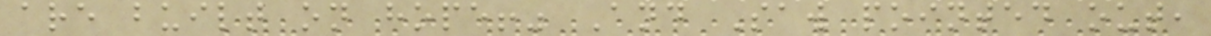are built on hope!" And Saw pointed out,
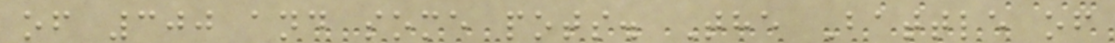of 300 and some pots. The Battle of
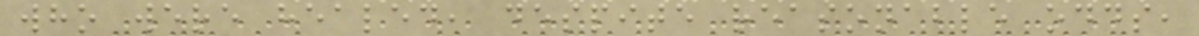who were healed, despite reasonable odds,
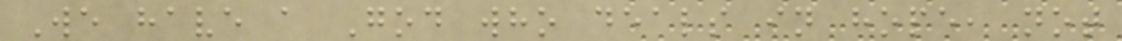We have a God who deals in hope, not
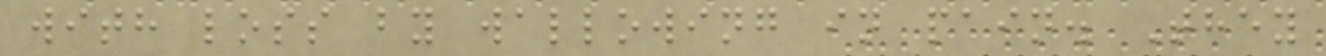with loss by wallowing in pain. They
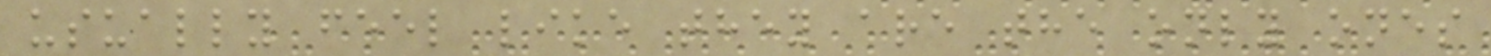usually feel like they are the only ones
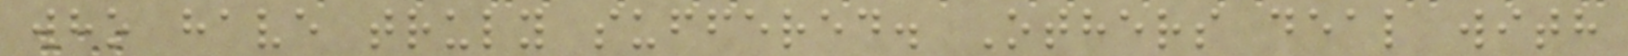who have truly suffered. Others deal with
